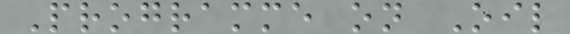Programme on Oil
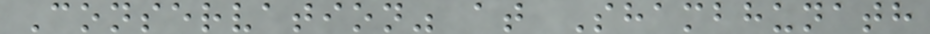Conservation" at Shambhunath
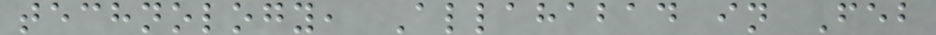technology, Allahabad in Feb
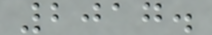2017.
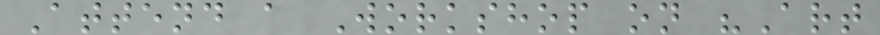Attend a Workshop on "Art
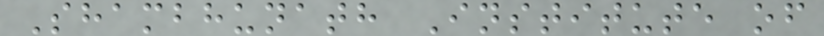Shambhunath Institute of
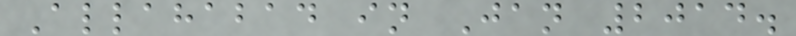Allahabad in Jan 2014.
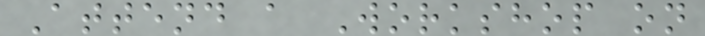Attend a Workshop on
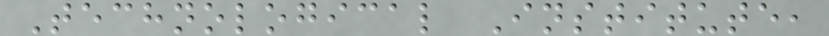Technological Institute,
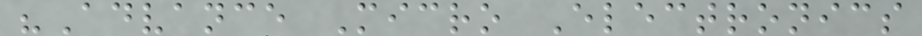"Advance Micro Electronics
